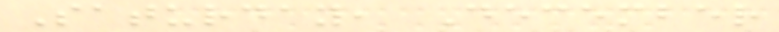Saturday, December
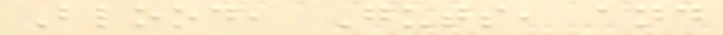Blood, Guts, and
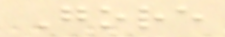Gore
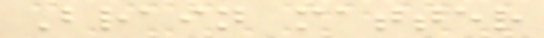Brain matter
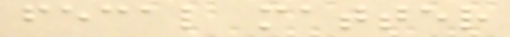fecal matter
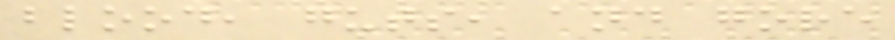blood, guts, and gore
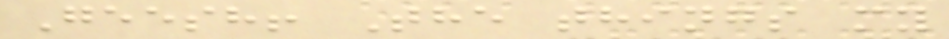Geesh! The things my
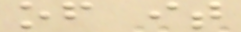of it
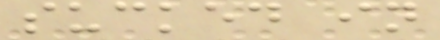sucked in
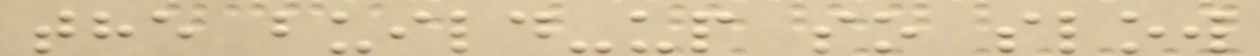the build-up so slow
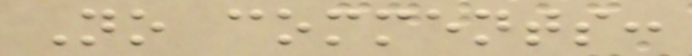No comments:
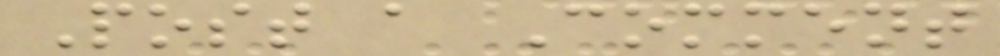Post a Comment
